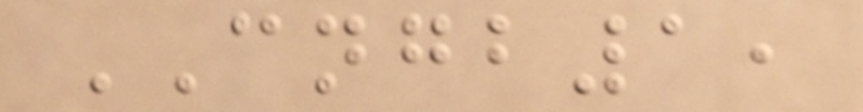CNGB1,
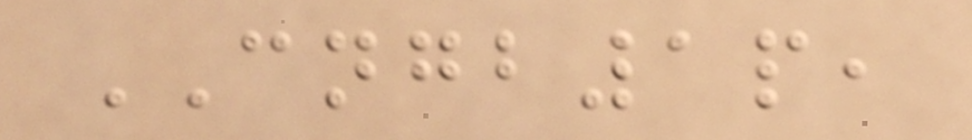CNGB1p,
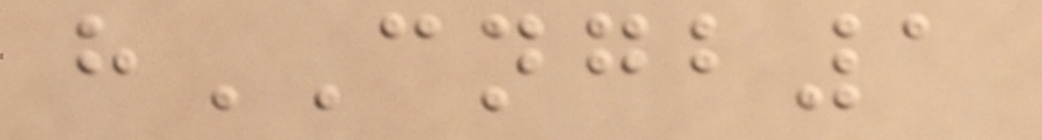hCNGB1
